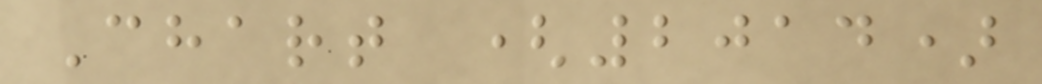Chart (2014)
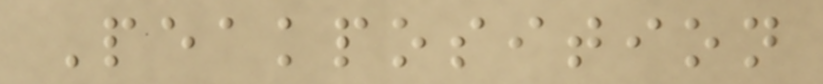Peakposition
